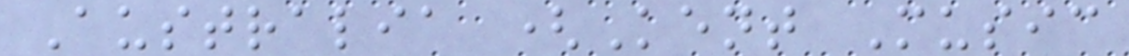Australia (Kent Music
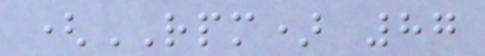(RPM) 87
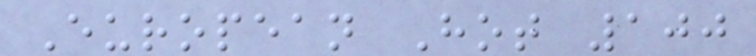European Hot 100
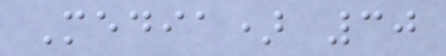Media) 30
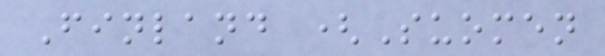Finland (Suomen
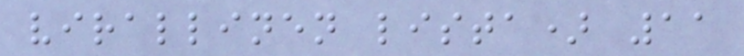virallinen lista) 11
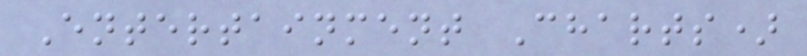Entertainment Charts)
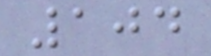104
